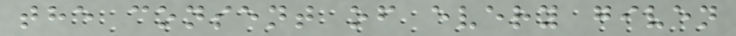the consent of every given
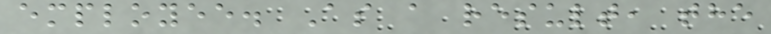employee. As a result, the
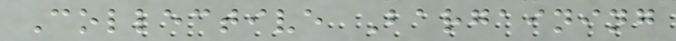Collective Bargaining
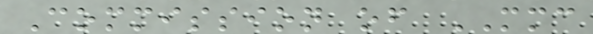Commission of MMC
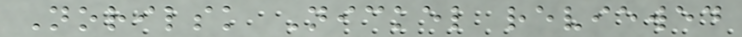Norilsk Nickel reviewed
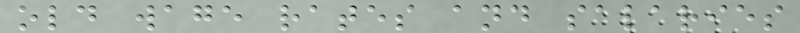old wage rates and salaries
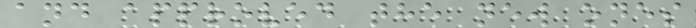and approved the new ones
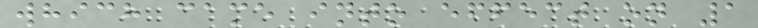which came into effect on 1
